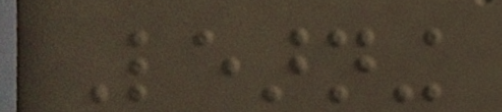Learning
